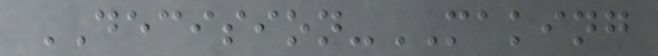DECISION-MAKING
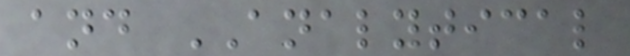and ANALYTICAL
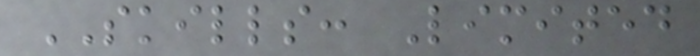SKILLS: Limited
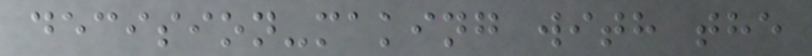decision-making with the
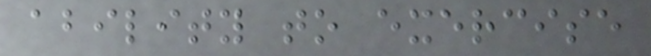ability to exercise
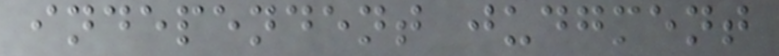independent judgment
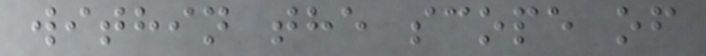within the scope of
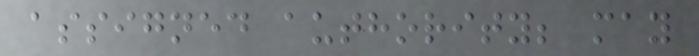assigned authority; may
